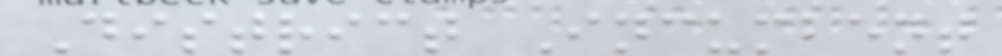District Incumbent
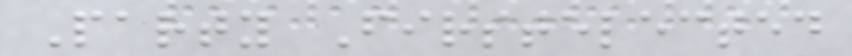Party Firstelected
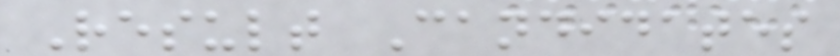Result Candidates
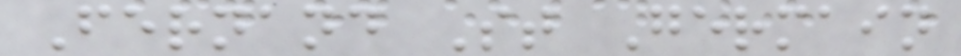Fernand St Germain
